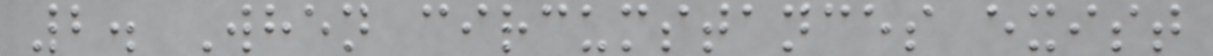2. When circumstances exist
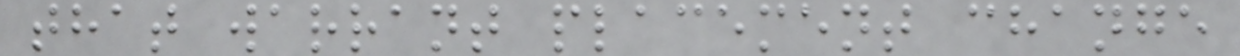that warrant placement change
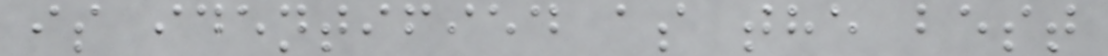is identified as the best
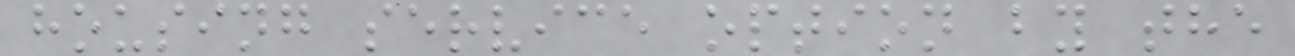housing service option by the
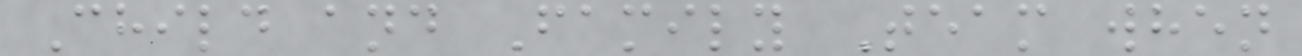Child and Family Team when
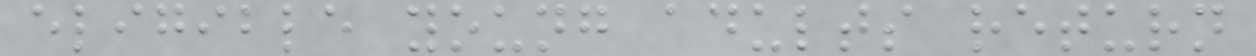eligible young adults return
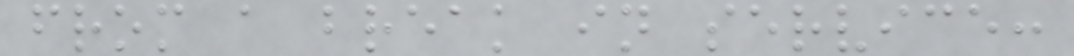from a break in service:
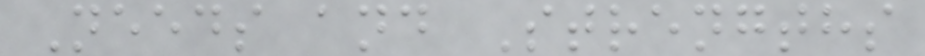Needs and Strengths
